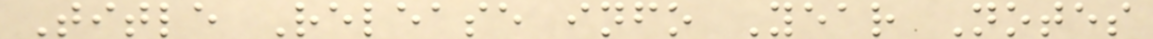Title Release info Year Notes
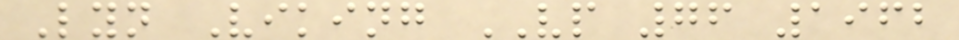Lyn Viking VP 76 1962
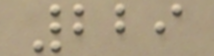229
